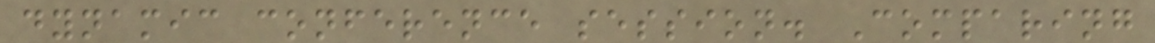dynamic conference session. Comparing
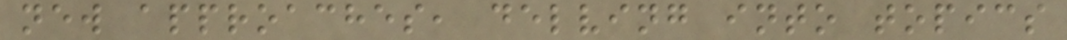new approaches, delving into topics
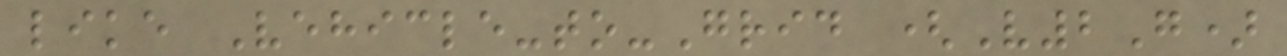like Vehicle-to-Grid (V2G)
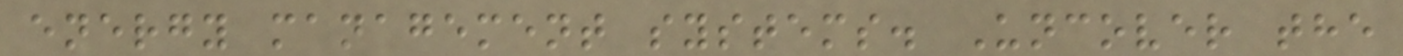energy management systems. Uncover the
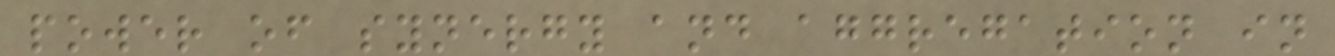power of synergy and aggregation in
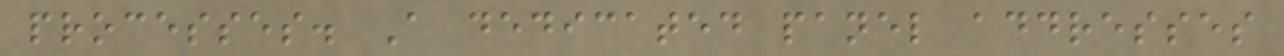processes. A dedicated panel addresses
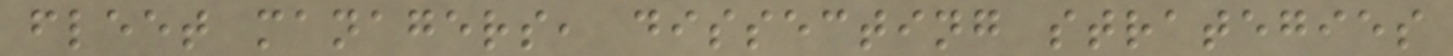fleet managers, dissecting strategies
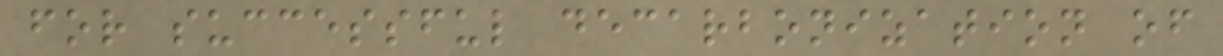for successful decarbonization of
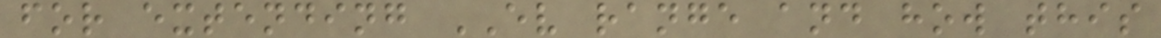for extending EV range and how this
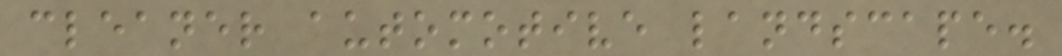cleaner automotive landscape.
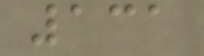131
